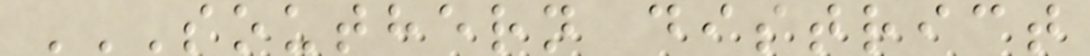SOUTHERN DISTRICT
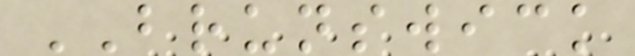BRUNSWICK
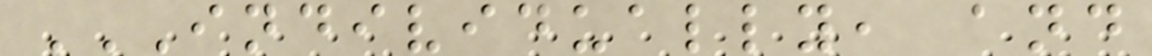INDIVIDUALLY, AND
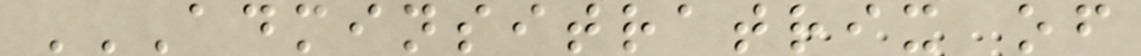ADMINSITRATRIX OF
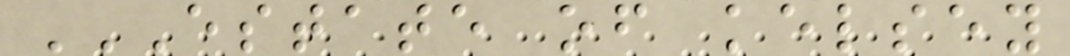ESTATE OF KELSEY
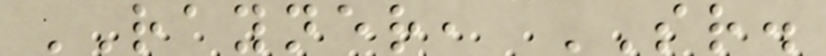RAYNER, SR.
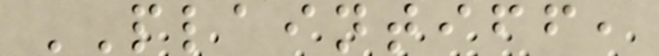PLAINTIFF,
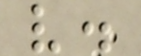v.
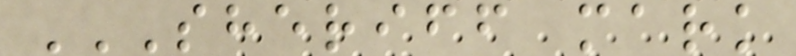SHERIFF MARK
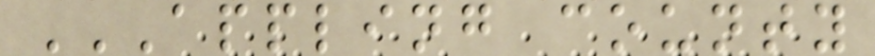APPLING COUNTY
